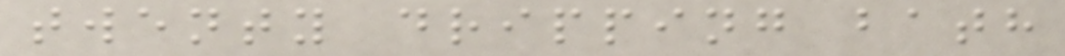twenty dripping bath
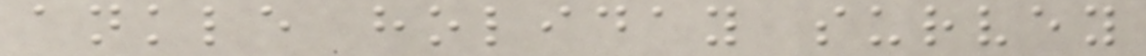ankle holiday survey
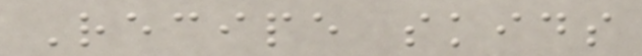Recipe skids
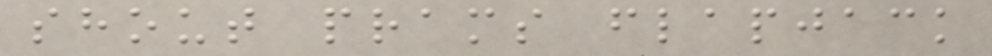shout prams flapjack
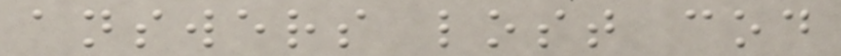answers lost cod
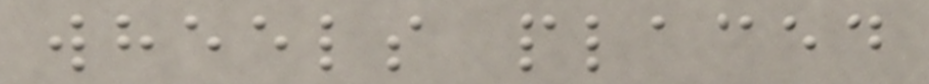wheels placed
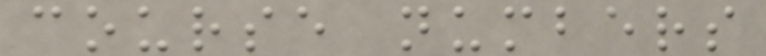course numbers
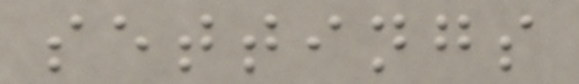settings
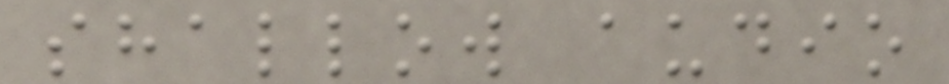shallow audio
